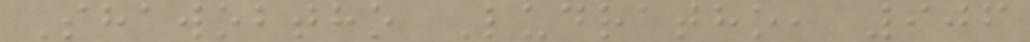Shawobtho Ludratho, 906
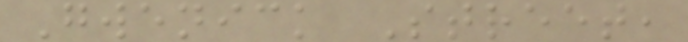Gwenick Street,
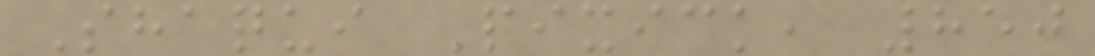Shaqui Pixick, 850
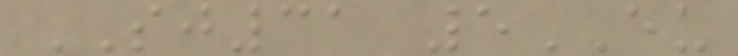SJ31 5EU
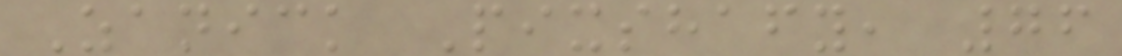Zanick Pixshafy, 76
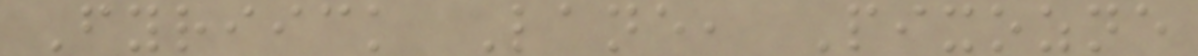Fyriick Lane, Pixozne
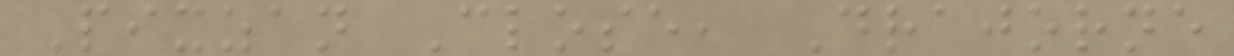Pixzan Close, Drajorne
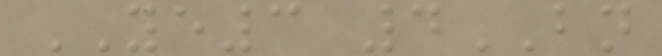YE3 4BN
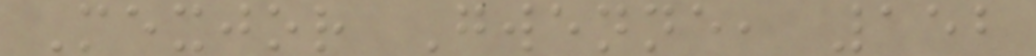Mexjor Gwenne, 152
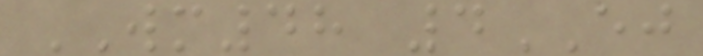WM48 4EJ
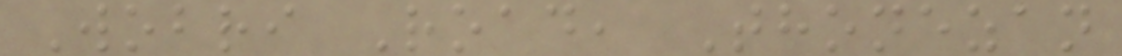Wobri Road, Thonezan
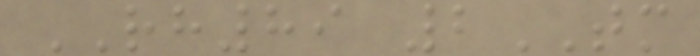RH89 2TM
